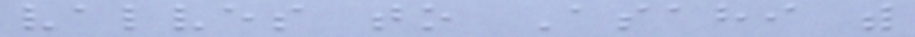valves to Asahi with
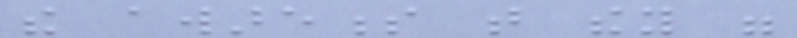the awareness that they were
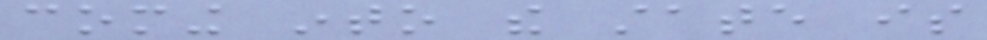coming into the state is
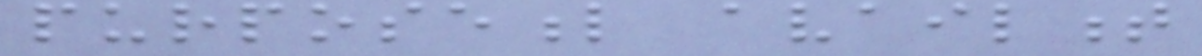purposeful availment
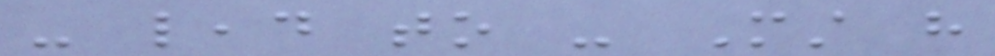- lead to - Must have
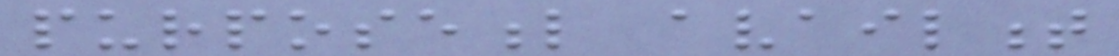purposeful availment
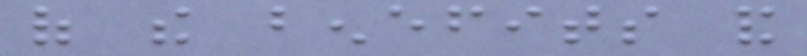of the benefits and
